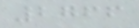2766
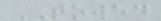TOWED
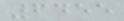6455
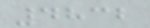4832
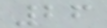26
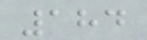184
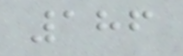186
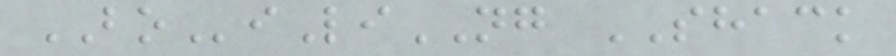BOiLiNG SHACK
